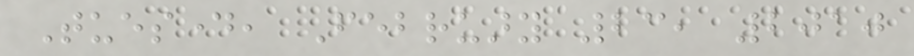Tuesday, February 23, 2010
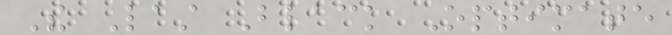The Last Black Optimate
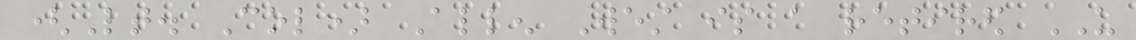(Lt. Col) Allen West is a retired US
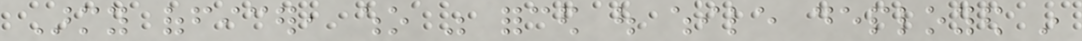Army officer, who was forced out while deployed in
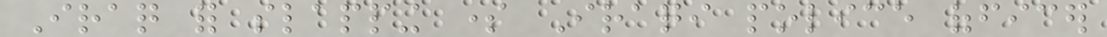Iraq for slapping some Iraqi police officer
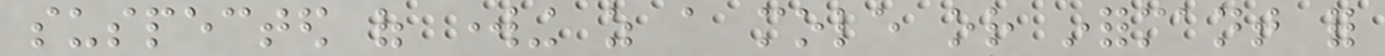suspected of working as a mole or informant for
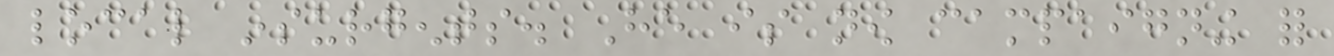local insurgents. He is now campaigning for
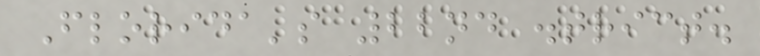Florida's 22nd district.
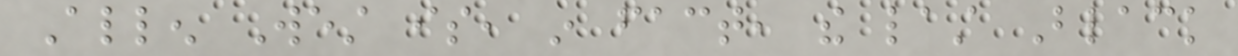Allen West is, in fact, the last Black
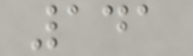141
